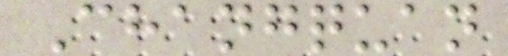Changquan
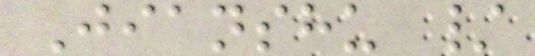Jianshu /
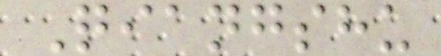Qiangshu
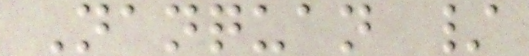Nanquan /
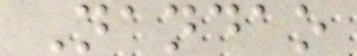Nandao
